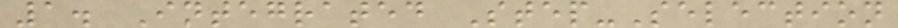1. Integrated Step-Selection
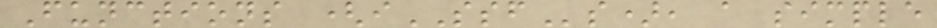Functions (iSSFs), a simple
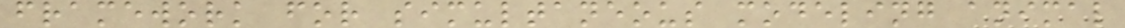framework for simultaneous modeling animal
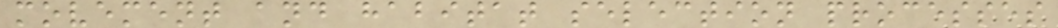movement and habitat selection processes
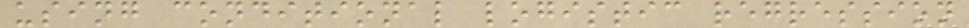using conditional logistic regression
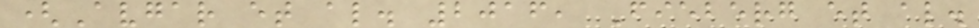(Avgar et al. 2016, Fieberg et al.
